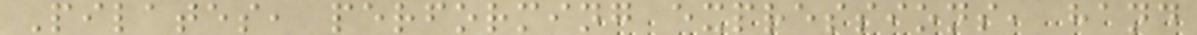Pilates, performing expressions, hand
